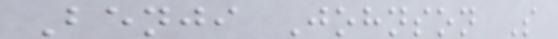Benji Johnson S
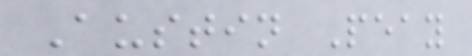Austin Peay
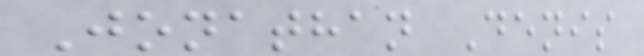Jonathan Denis
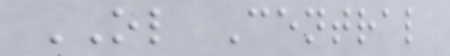OL Central
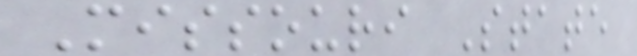Missouri State
